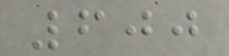600
